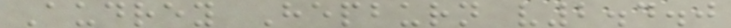Audrey Hepburn v2.4.0
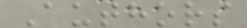Authors
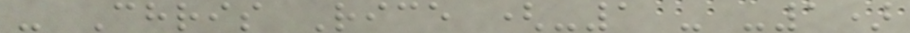- Chris Rice (-1 - -1)
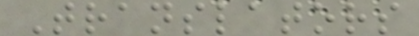Translators
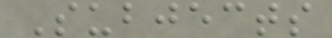Subjects
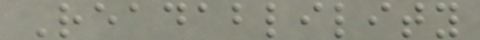Readablility
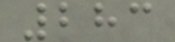283
